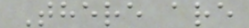There are
